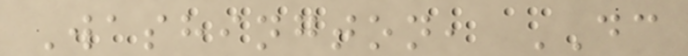Washington, DC
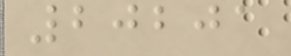20201
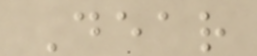Dear
